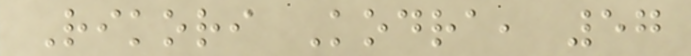Rikori Kodra, 57
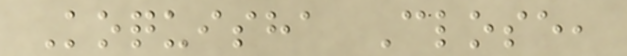Koquisha Close,
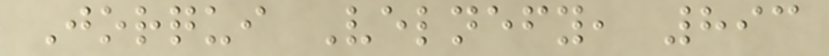Jorqui Velnefy, 893
